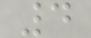4
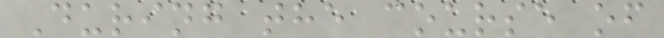During the course of
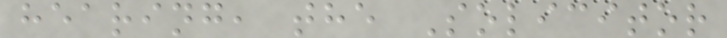hearing, the Solicitor
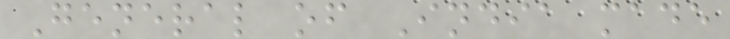General of India made
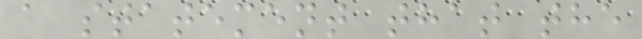a statement that the
